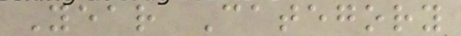Year Category
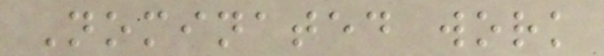Nominated work
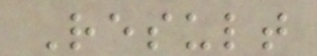Result
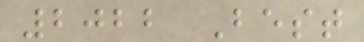2022 Best
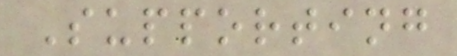Supporting
